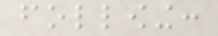following:
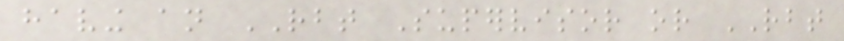having an RBT Supervisor or RBT
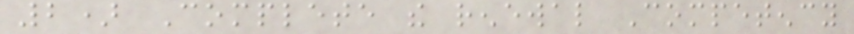2) Complete the renewal Competency
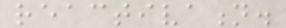reactivation.
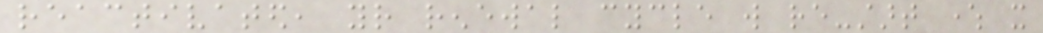reactivated, your renewal cycle will re-start where it
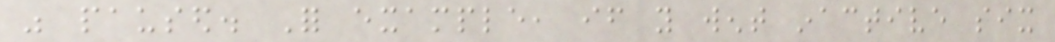was paused. For example, if you went inactive six
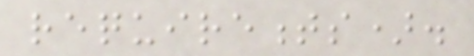requirements).
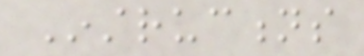Instructions
